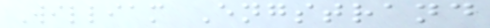William Engstrand
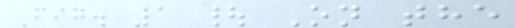Fig. 1 | On the
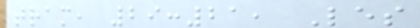tram, 29:21, Les
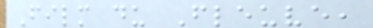Film du Fleuve,
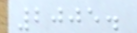2005.
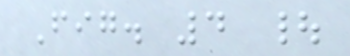Fig. 4 |
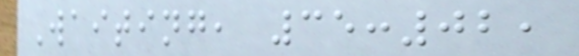Waiting, 35:02,
